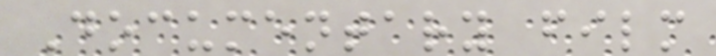Documentary film
